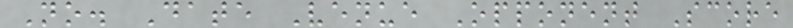No. Date Venue Opponent Score
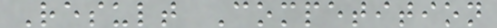Result Competition
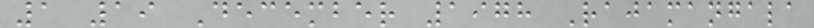1 19 December 1978 Rajamangala
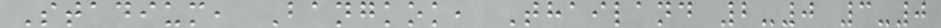Stadium, Bangkok, Thailand 2-0 3-0
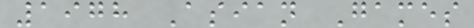1978 Asian Games
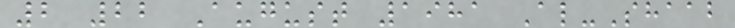2 22 August 1981 Al-Shaab
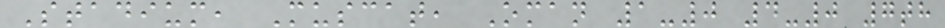Stadium, Muscat, Oman 1-0 4-0 7th
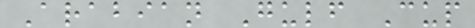Arabian Gulf Cup
